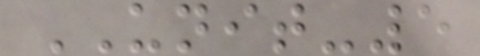UNIT-5
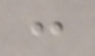:
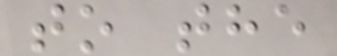to the
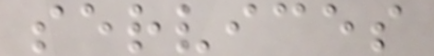services
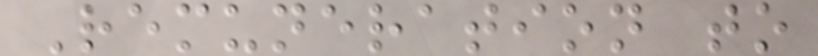Remuneration to
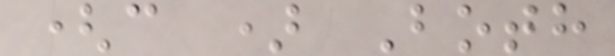(c ) Both
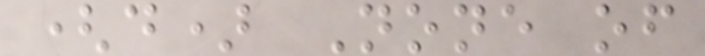(d) None of
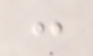:
